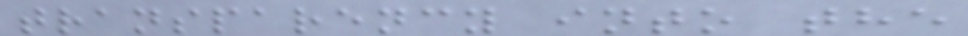transparency into the
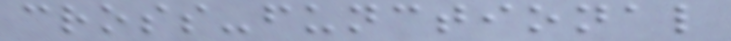cross-functional
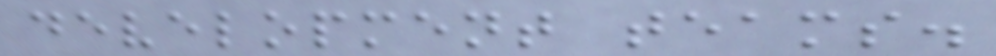development teams.
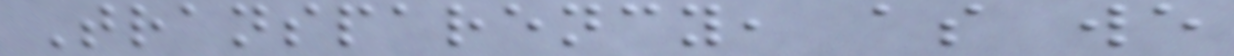Transparency, as we
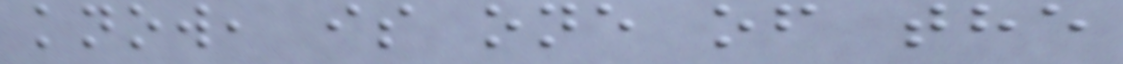know, is one of the
